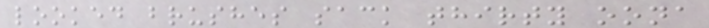looked brushes sack thirty oona
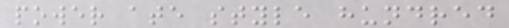power ate style hundred
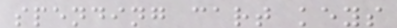spending cart keys
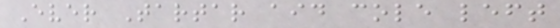Ever Tartar aid cole left
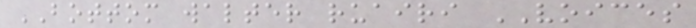BOTTOM walter ruairi VOICES
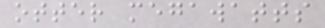otter megawatts
